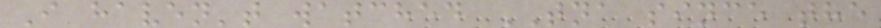I haven't watched TNA since the
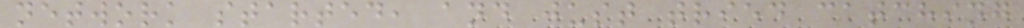network started, and just tried catching
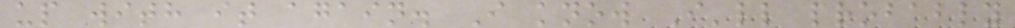up with it again. I know I'll probably
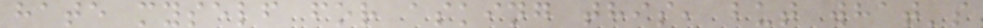hate myself for asking this, but what's
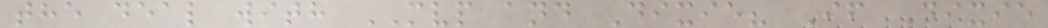the deal with MVP and Dixie? If Dixie
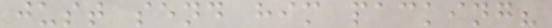just send him packing?
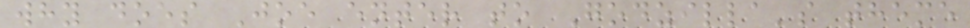why does Joe enter to Godzilla's theme
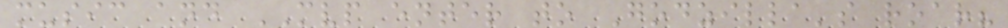music and MVP enter to Godzilla's roar?
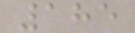185
